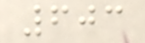603
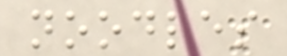noodles
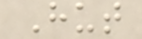Hut
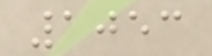1053
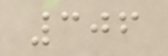306
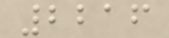2216
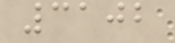3102
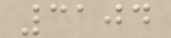3104
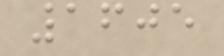1605
